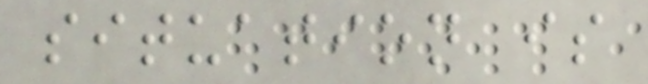situation is
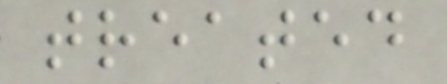treated
